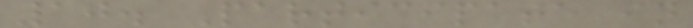10. Participate in
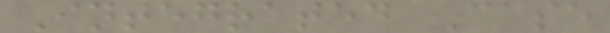Integrated Case
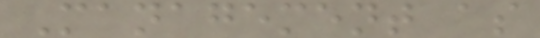Management as
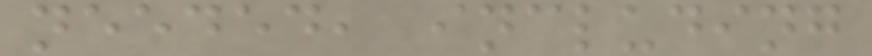needed, including
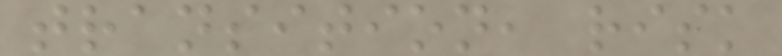transition, risk
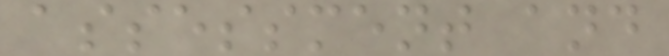assessment and
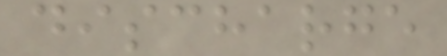discharge
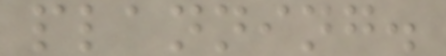planning.
